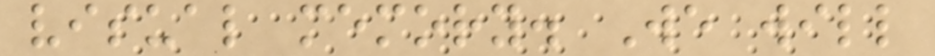visual memory. We will
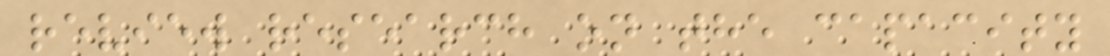review research on the capacity
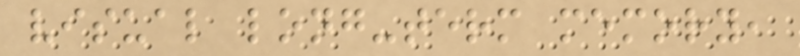visual long-term memory,
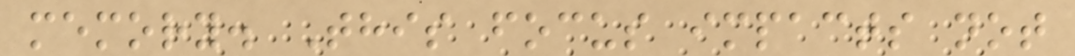memory. This focus impacts not
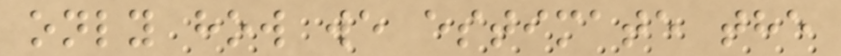only how we estimate the
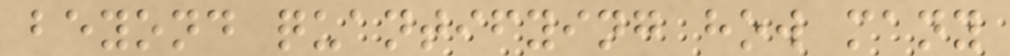beyond quantifying how many
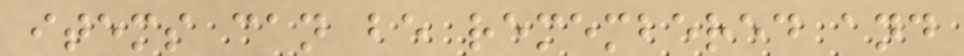items can be remembered and
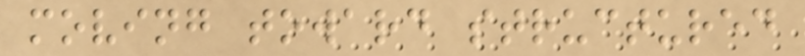moving toward structured
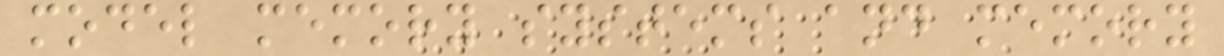model memory systems and memory
